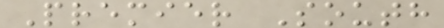Premier South
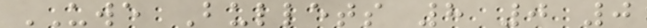UWE Bullets 8 0 0
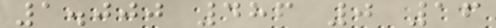1.000 486 0 16
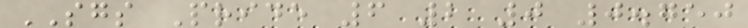SGS Pride 6 2 0 0.750
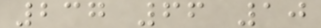237 66 10
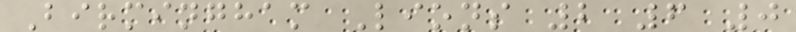Birmingham Lions 2 6 0
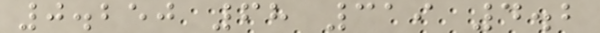0.250 68 319 4.2
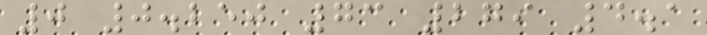0 0.250 73 279 4.1
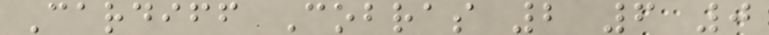Cardiff Cobras 2 6 0
